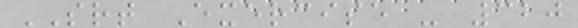SRT Exercise - 320
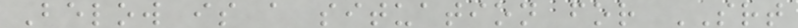Below is a situation for SRT
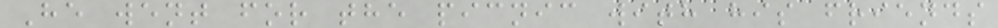He went for the picnic with his friends
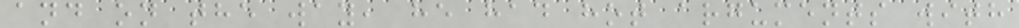and on the way, he had hot arguments with
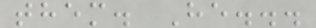them. He...
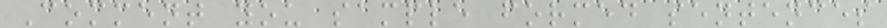Comment you sample formed sentences
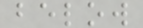below
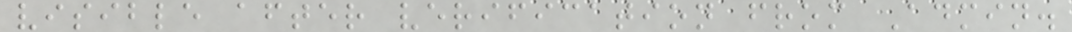visible after verification from Admin.
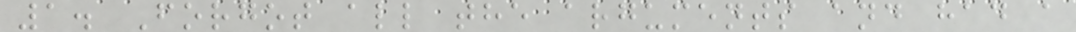1. Forgot all the arguments and had a
